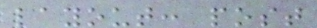layout: post
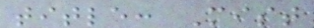title: Mist
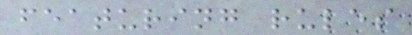featuring rules
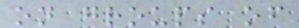on groups of
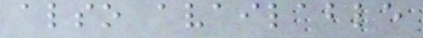also available
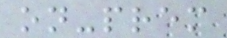on-prem
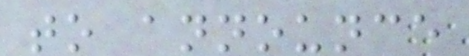to announce
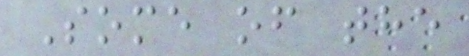Some of the
